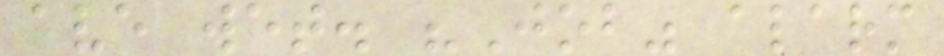ave wet. "Job" alarm
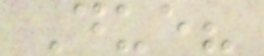Due?
